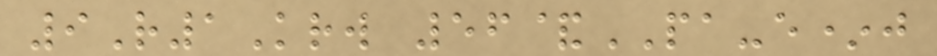9R1Krw 56&PA-e*j
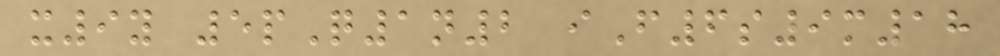x9y 5pQ1n2 iF6s9m18
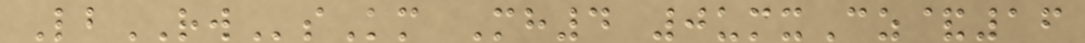LbRWsKm Mh4 0umxCz&16
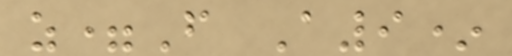z=F A9*
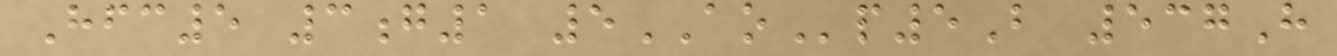Hfc5 3g1 5AOp5B 537H
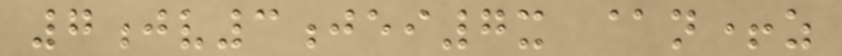7jv3jei7x @n+z
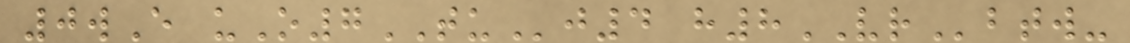0wE uO7TUj4 h8VRbtw-
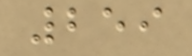259
